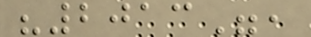"2013",
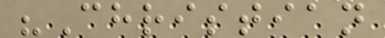"Christian
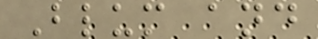Blum and
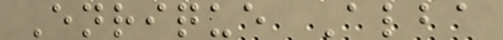Enrique Alba
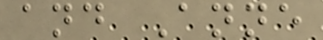and Anne
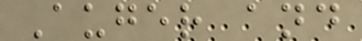Auger and
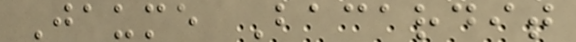Jaume Bacardit
